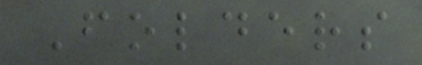Folders
